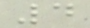4
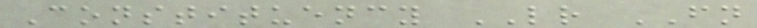Constituency LR FN
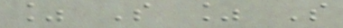% S % S
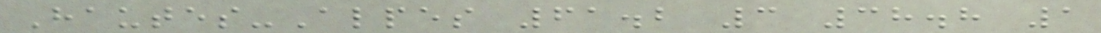Hautes-Alpes 61.2 3 38.8 1
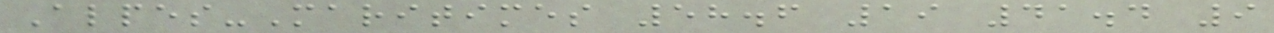Alpes-Maritimes 58.6 19 41.4 9
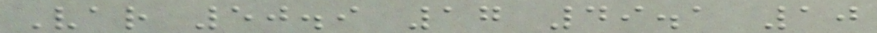Var 50.9 17 49.1 10
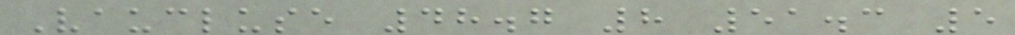Vaucluse 48.7 8 51.3 5
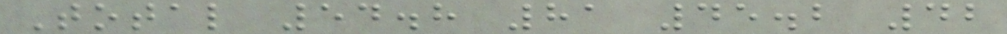Total 54.8 81 45.2 42
